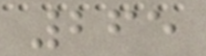265
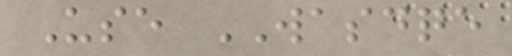Use WASDQE
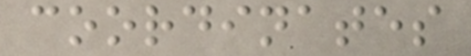coordinates
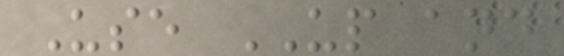Use UP and
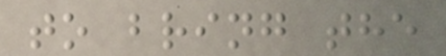to bring the
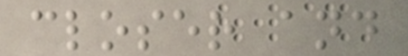closer and
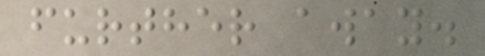further away.
